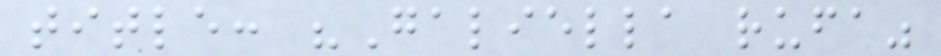title: "Galiella rufa"
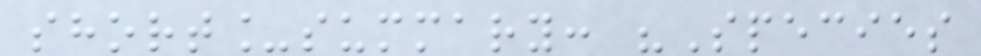short_summary: "Species
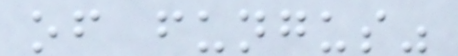of fungus"
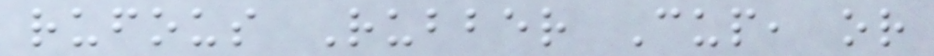rufous Rubber Cup, or
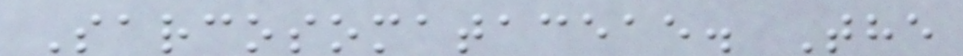Sarcosomataceae. The
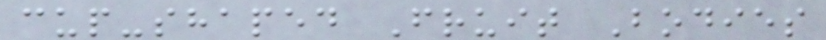cup-shaped Fruit Bodies
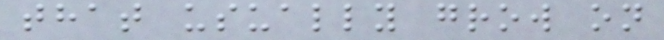that usually grow on
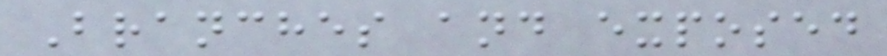Branches and exposed
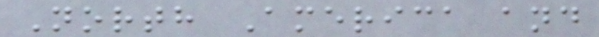North America and
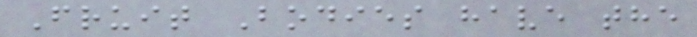Fruit Bodies have the
